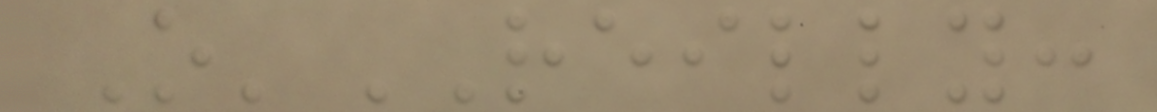O'REILLY:
